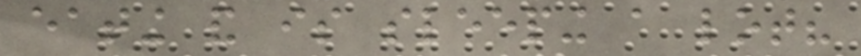eating and is sleeping a lot?
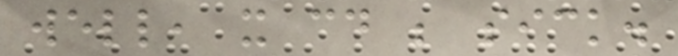well, it could be sick.
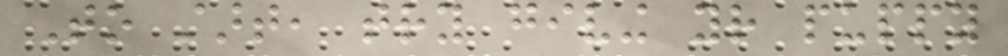To start, try giving your puppy
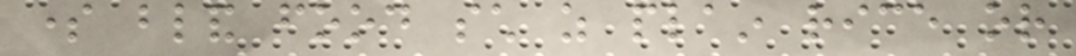some bland food such as plain rice or
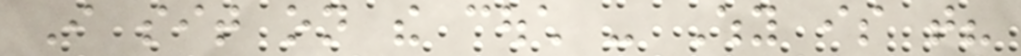I sit on the couch - Why is that?
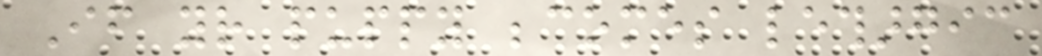If your puppy becomes lethargic
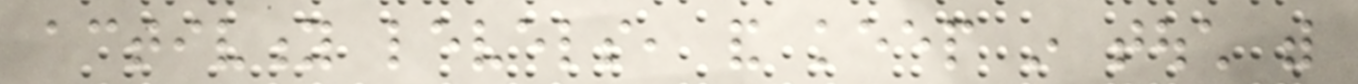activity levels, and keep in touch with
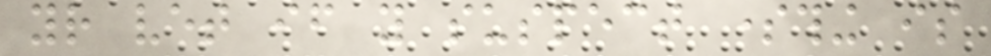your vet if you suspect something is
